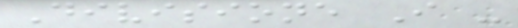Divisione I -
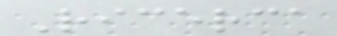Ricerca
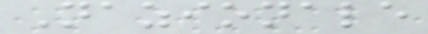Nazionale
